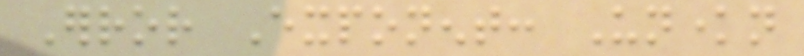Error Exponent: Unknown
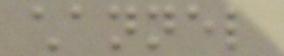channel
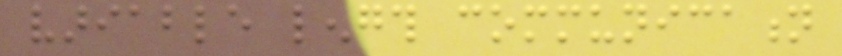variable length communication
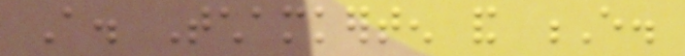A. Tchamkerten and E.
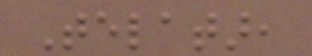Telatar,
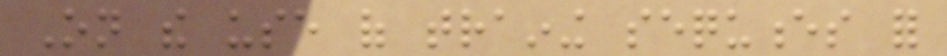On the use of training sequences for
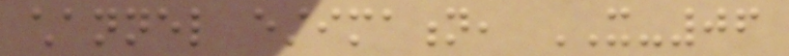channel estimation, IT-06
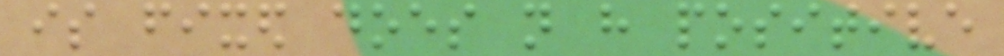is fixed does not have positive
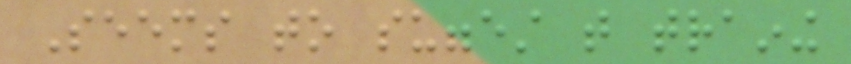Seems to suggest that training
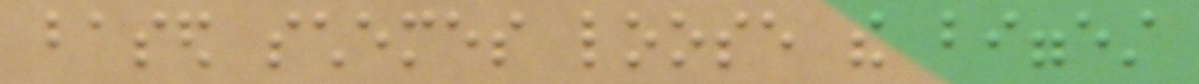based schemes loose the biggest
